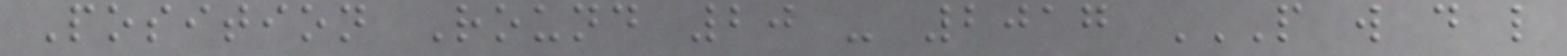Position Round 20 - 2017 P W D L
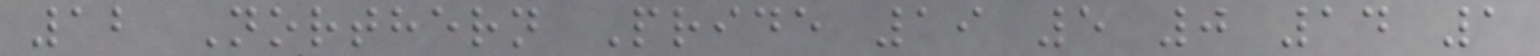12 Northern Pride 19 5 0 14 1
